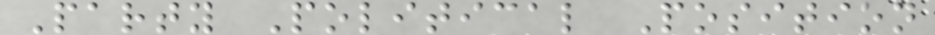Party Political Position
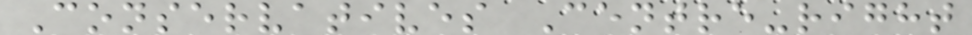Conservatives Centre-right
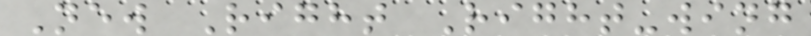New Right Right-wing
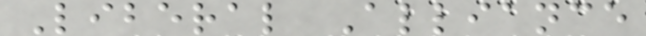Liberal Alliance
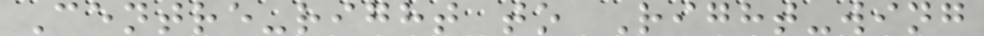Centre-right to Right-wing
